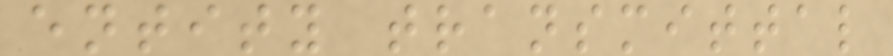entity transmittal
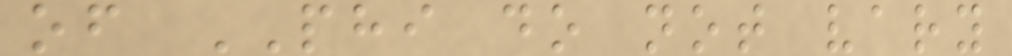of PHI do not vary
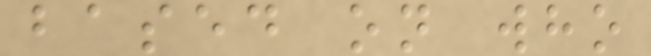based on who
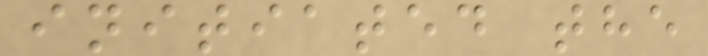initiated the
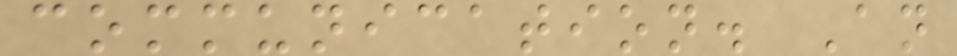communication. An
